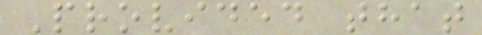Provided that
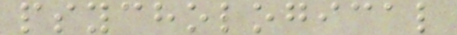psychological
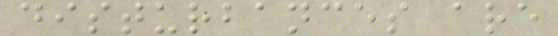disturbances are
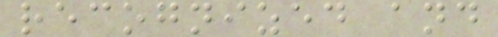recognized and
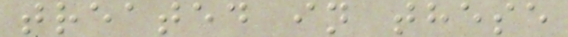treated in these
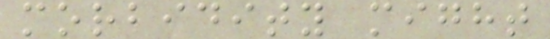morbidity might
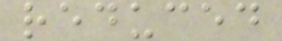reduced
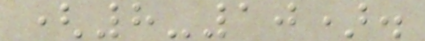(8-10).
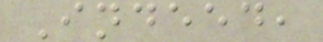Indeed,
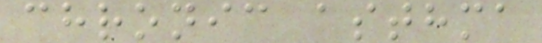chronic asthma
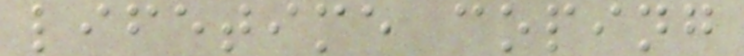lifetime coping
